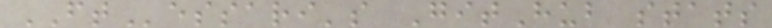FTessari's GitHub stats
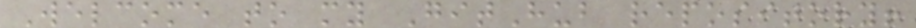Welcome to my GitHub repository!
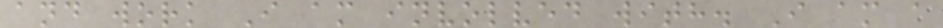and work I am involved with. I am a
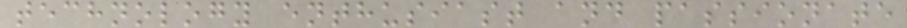technology enthusiast and passionate
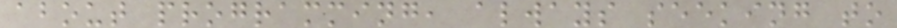about programming, always seeking to
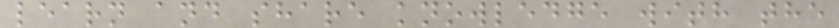learn and share knowledge with the
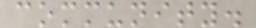community.
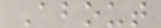About
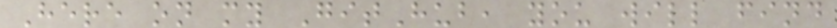Here on my GitHub, you will find
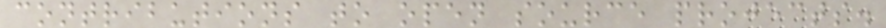contributions to open source projects.
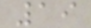19
